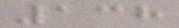138
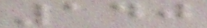140
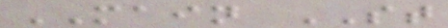MAIN ST
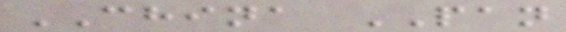CHINA PAN
